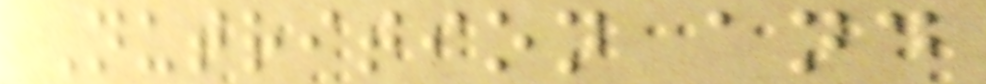Nutrition and
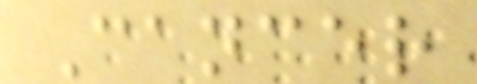Cancer
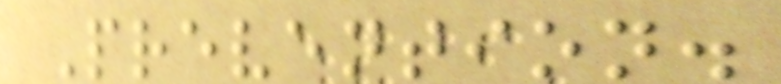Prevention.
